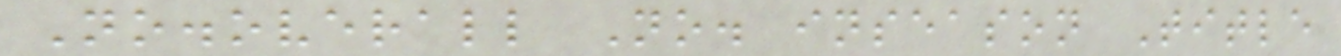No.overall No. inseason Title
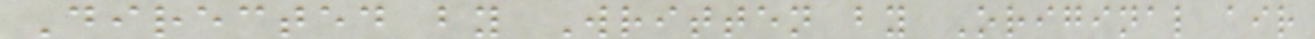Directed by Written by Original air
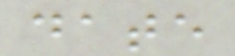date
